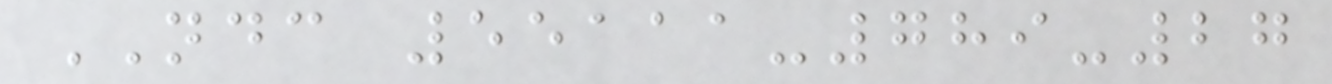NDC 55111-789-27
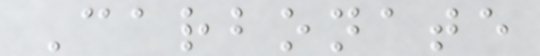Carbonate
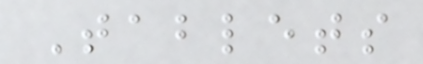Tablets
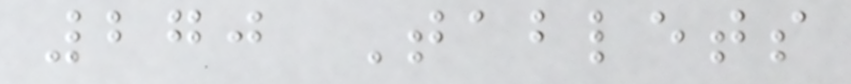270 Tablets
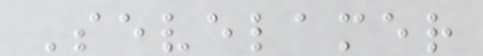Sevelamer
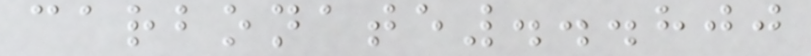carbonate...800
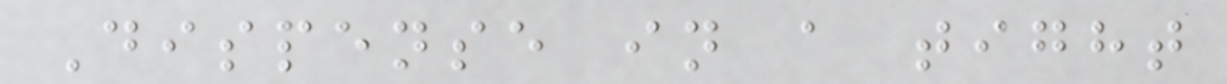Dispense in a tight
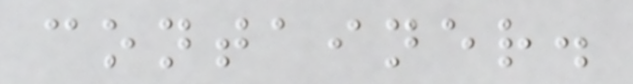container.
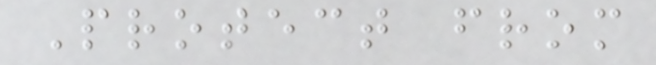Protect from
